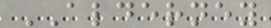ALDERNEY
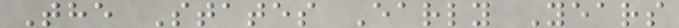The States Early Years
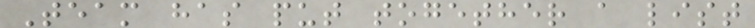Team has put together a list
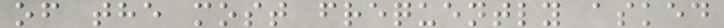of the most frequently asked
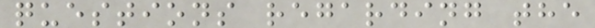questions regarding the
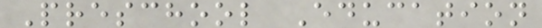Preschool Education
